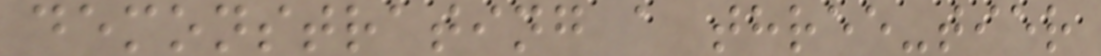demonstrating a three-tier
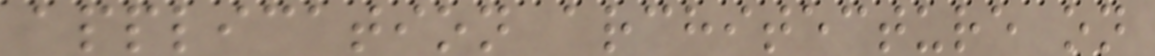application architecture on
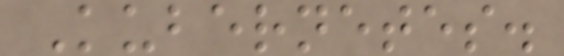Kubernetes.
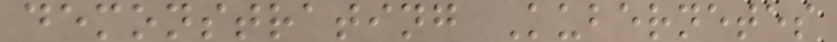demonstrating Kubernetes
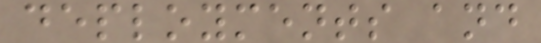deployments and
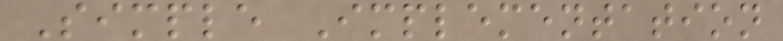Simple Implementation
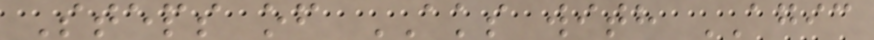Steps of AKS with AGIC
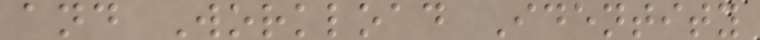and Workload Identity
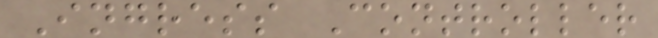Ingress Controller
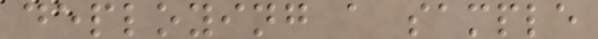deploying a sample
